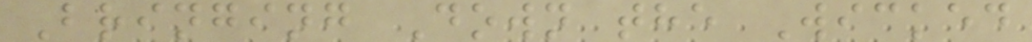Bringing Down the Wicked
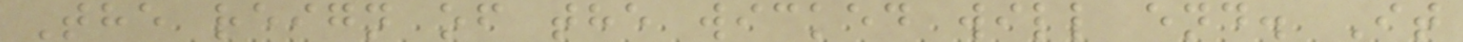The reign of the wicked will end. It
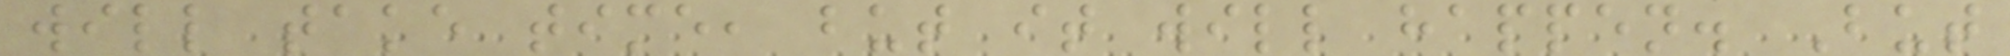will take time, but it will happen. But
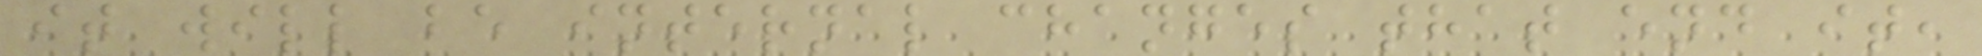it will be internal changes that end it,
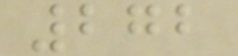272
